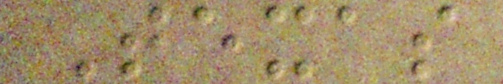Texas
